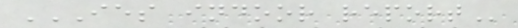IES INDOOR REPORT
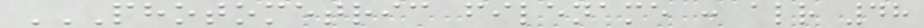PHOTOMETRIC FILENAME : ALR 48
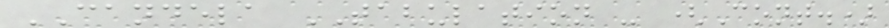CANDELA TABULATION - (Cont.)
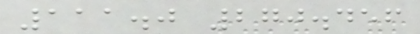111.0 270.456
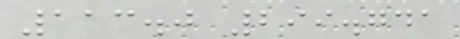113.0 299.741
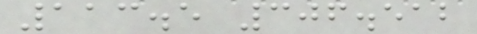113.5 306.512
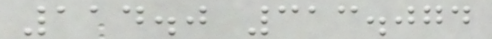114.0 313.074
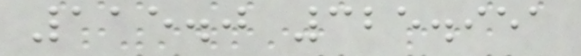115.0 325.951
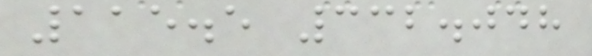115.5 332.048
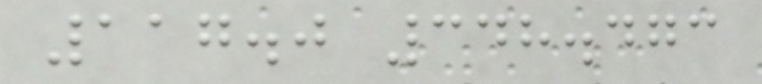117.0 348.473
